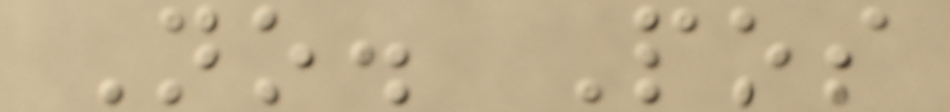No. Pos
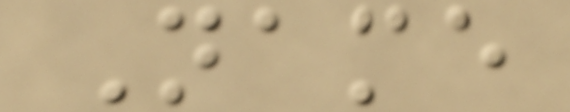Name
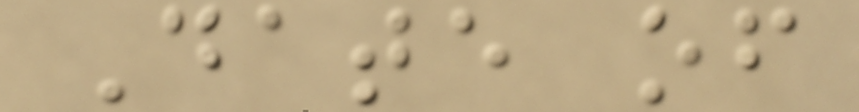Date of
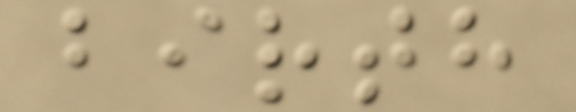birth
